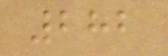282
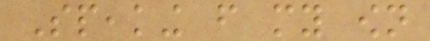Speaking from my own
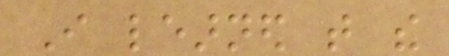I learned that the
